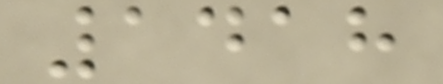1418
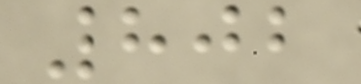802
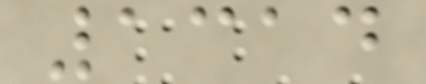1314
